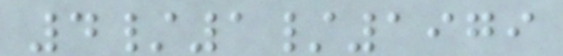4/1/1979
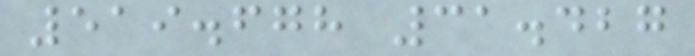519.678 31.427
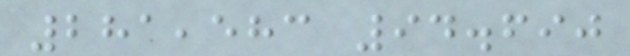281,583 94.690
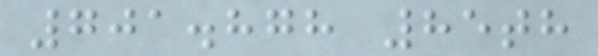701.878 85th
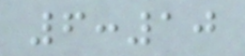6:10
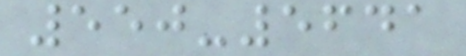550-5641
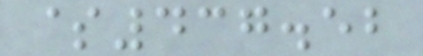$437.52
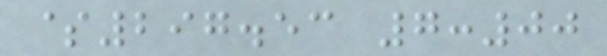$297.53 7:00
